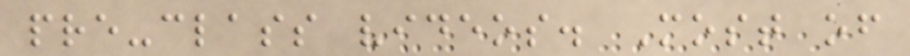pre-class videos. Most of
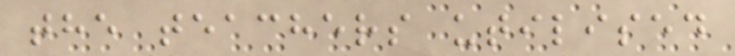the teachers utilised
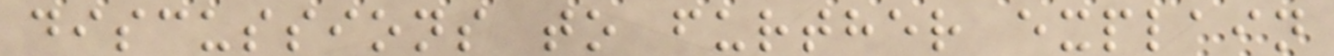discussions to further explain
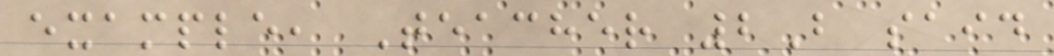example, Teacher 2B said
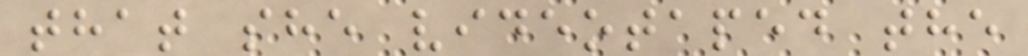that she videotaped the
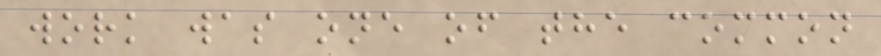work was one of the common
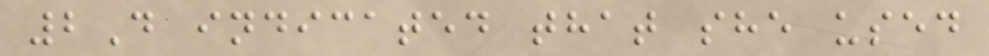2D indicated that she used
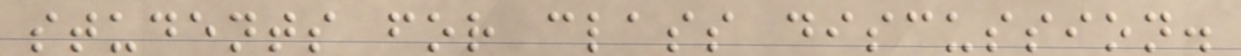students for class discussion.
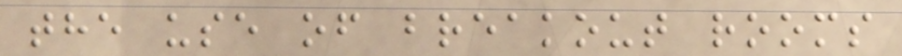the use of breakout rooms
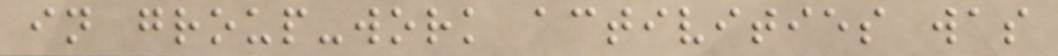in group-work activities was
